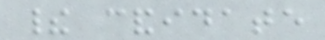their candidate
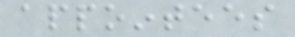appointees
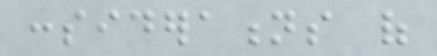considerations of
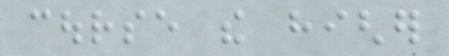course the higher
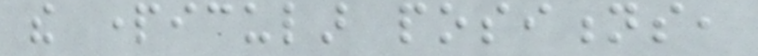the particular positions,
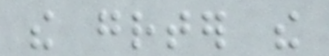the greater the
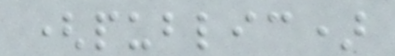(public)
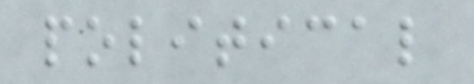political
